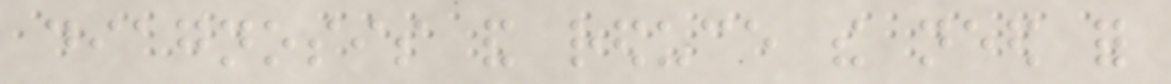diagnosis and reduce the need for
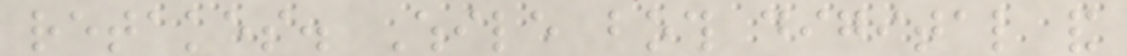retakes. While both digital and
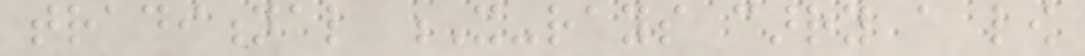traditional X-rays carry a low
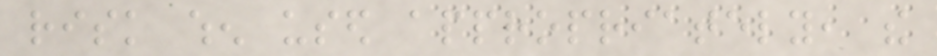risk when used appropriately, the
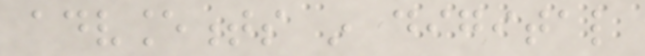advancements in digital
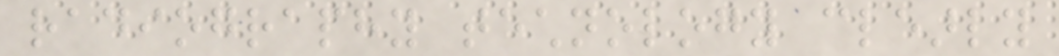radiography technology clearly
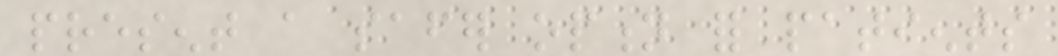present a safer option for patients
